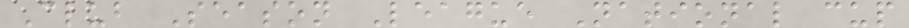Club Season League National cup
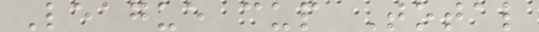League cup Total
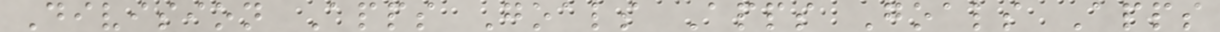Division Apps Goals Apps Goals Apps
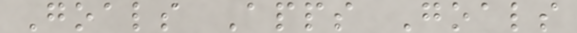Goals Apps Goals
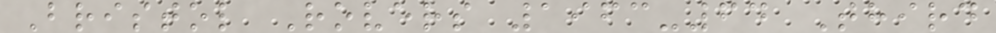Bristol Rovers 1963-64 Third
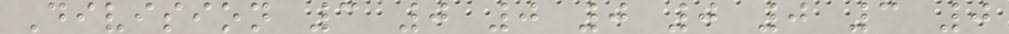Division 3 0 0 0 0 0 3 0
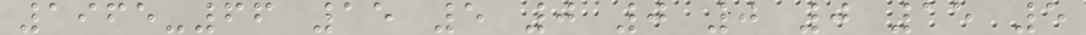1965-66 15 5 0 0 0 0 15 5
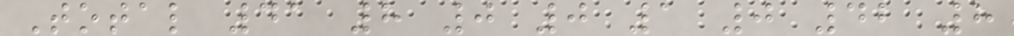Total 41 8 0 0 1 0 42 8
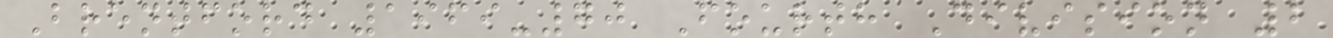Brentford 1969-70 Fourth Division 2
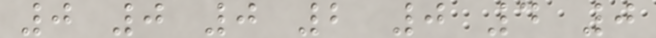0 0 0 2 0 4 0
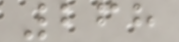268
